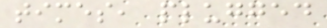times, plugged
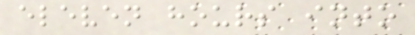eleven hours into
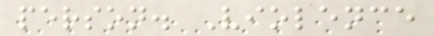person. Violence
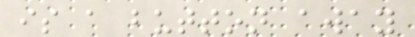is a button away
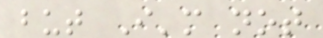but I'm not
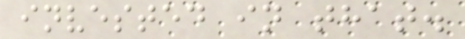invested in that.
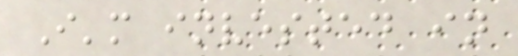I'm invested in
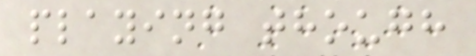playing though
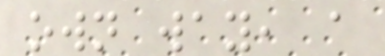own way, a
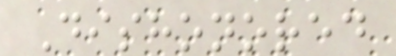Dishonored
